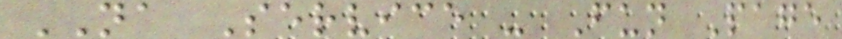NA Service - Fun Page
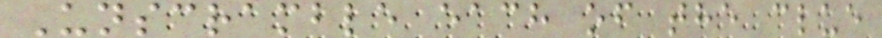Unscramble each of the clue
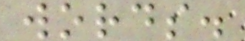words.
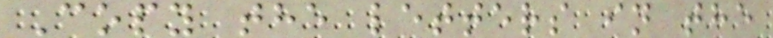Copy the letters in the
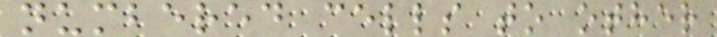numbered cells to other
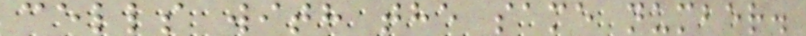cells with the same number.
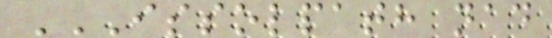ISSOLPATH NAD
